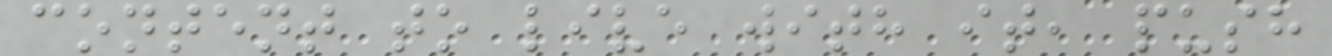content to live with it, push
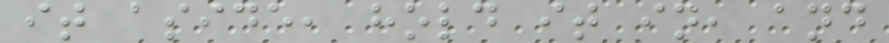it aside, hold it in, and
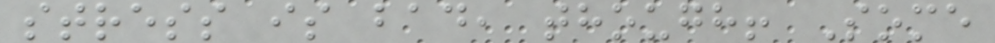stress is bad, though! Some
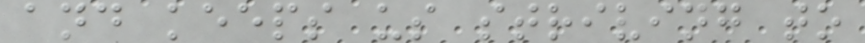and keeps us striving to
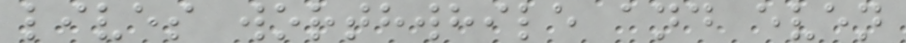lives worthwhile and even
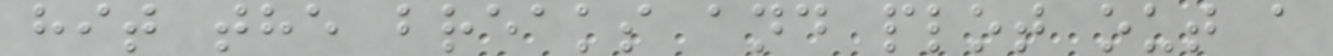hit the breaks and plot out a
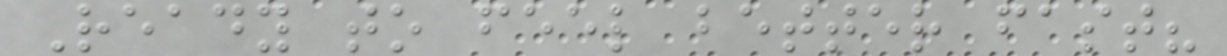Ready to feel better fast?
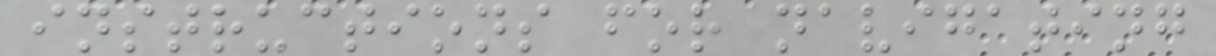instructions for navigating
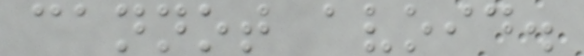cannot avoid.
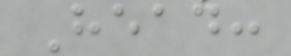Head:
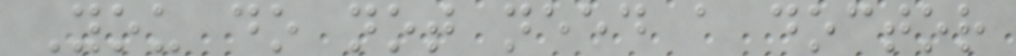You do not need a doctor
